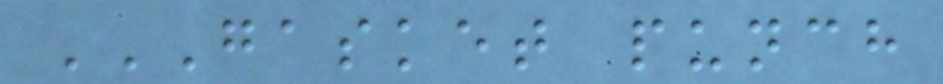GASKET PUNCH
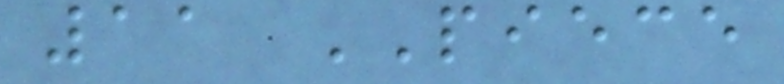11 PIECE
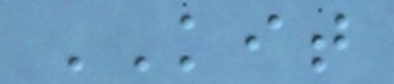KIT
